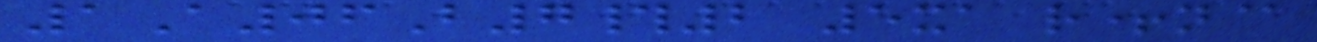1A06B7#2 5xa r+n@
